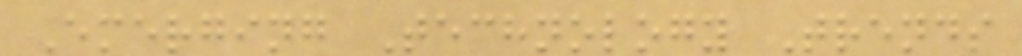Emerging Technology Trends
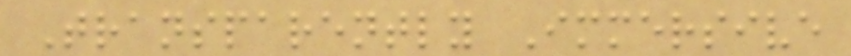Transparently Immersive
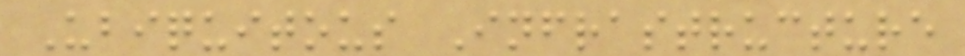Ubiquitous Infrastructure
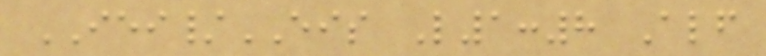IEI/EIS L1:8 Alf
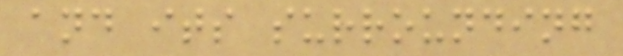and its surrounding
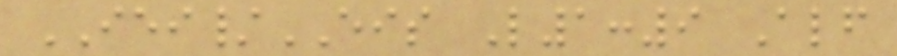IEI/EIS L1:9 Alf
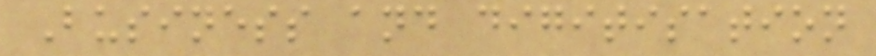Business and digitisation
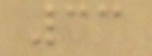33
